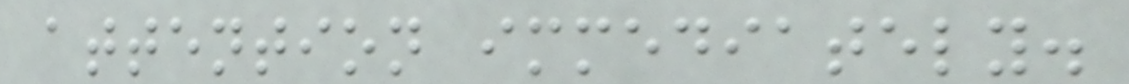attention immediately.
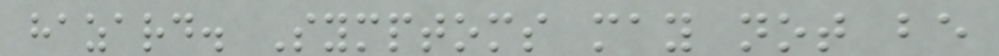hazard. Symptoms may not be
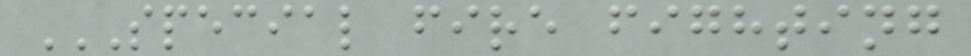SPECIAL FIRE FIGHTING
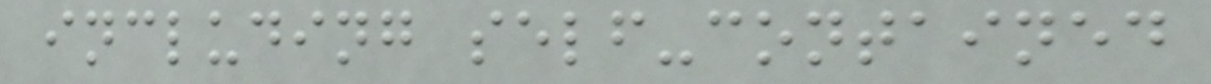including self-contained
